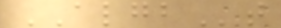ALGBt
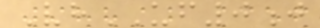VhUF0j
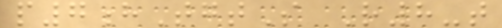p7hTgtS R8-t
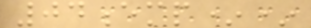04emp**
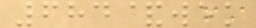684&wek
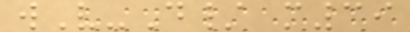wV-D/ m39
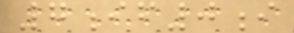7if0i
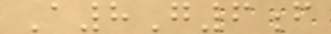A8G6f
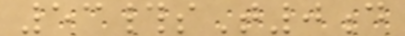53#sT0d
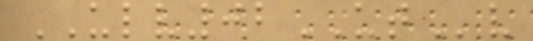ULV02UTv
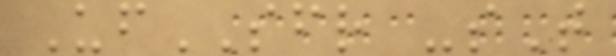UfSFR -sT
